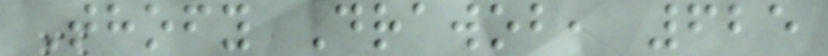Thofy Drawob, 625
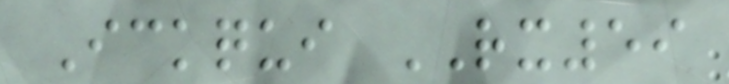Ickqui RX59
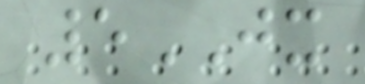5JX
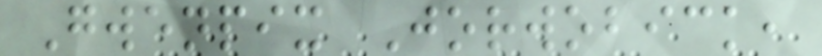Gwenpix Jorwobick,
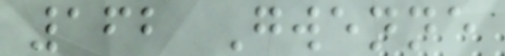162 Gwenne
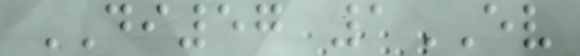DI57 1EV
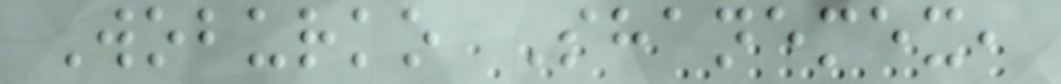Woburko Shanemex,
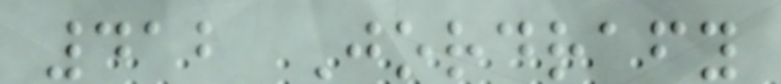412 Jordrafy
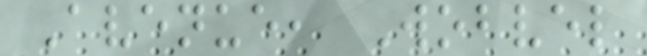Avenue, Wobvel
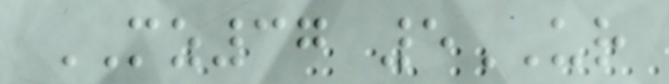MZ37 5UR
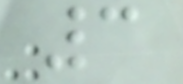3
